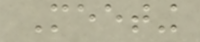Meeting
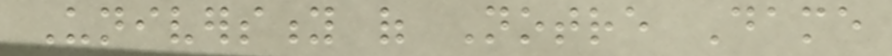University of Notre Dame
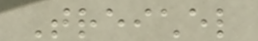Treichel
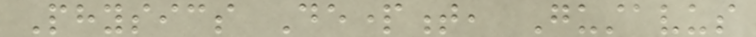Physics Department, Gustavus
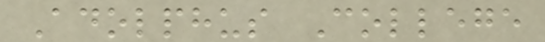Adolphus College
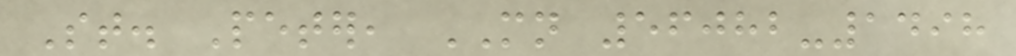St. Peter, MN 56082-1498
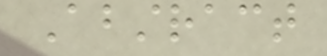Abstract
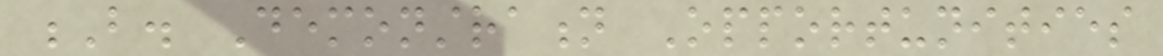B. Demonstration Opportunities
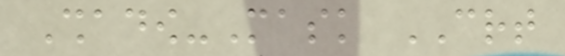Shadow-Mask CRT
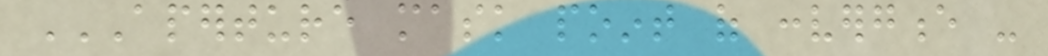APERTURE MASK POINT OF CONVERGENCE -
